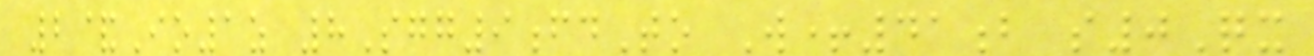2&Io1z 8Sgg9fdTo W+41b s0Qx
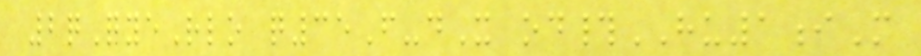2qQyeRlo q35F-dX od#HU1iM
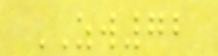ZW72
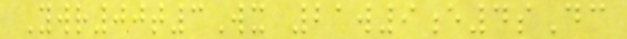Ywr00t3Wx 21w9e4sDc
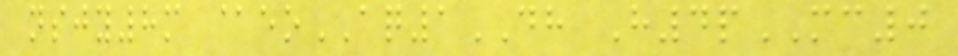nsjy8m @eoAQ1DH H4pMC0
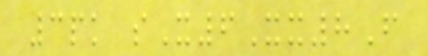3pk sX6Xx8F
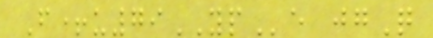F+u79YPe jgQ
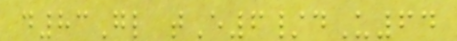d83Gl tE6/dU64
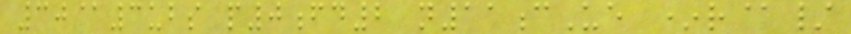30@3ubs p0fd2 n11cUe *r@/
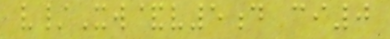v/Xw&v5d ci0
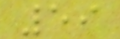59
